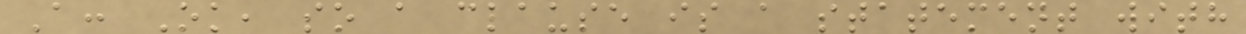A: Ok, so a clause is a statement with
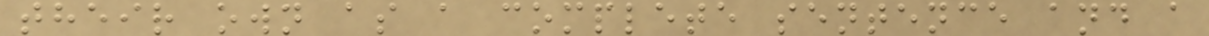their own as a complete sentence and a
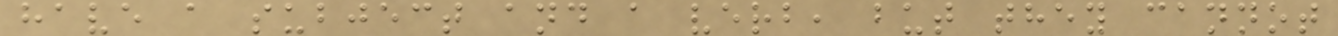have a subject and a verb, but they cannot
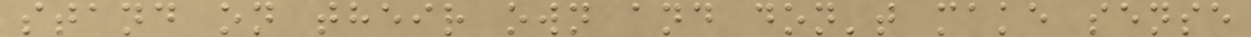stand on their own and don't make sense
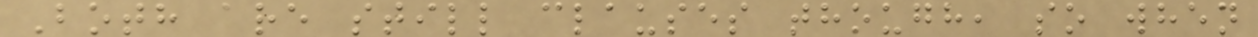Both are still clauses though, so when
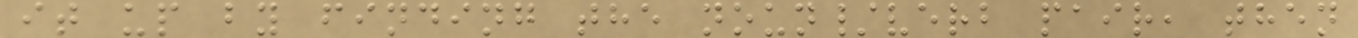it up by finding the noun/verb pair, then
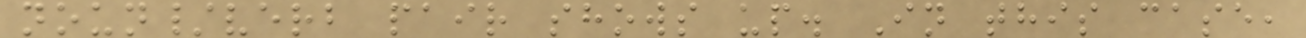noun/verb pair shows up. In this case,
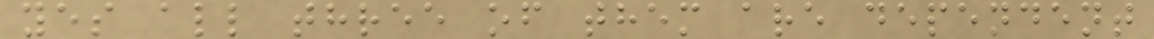yes all three of them are dependent
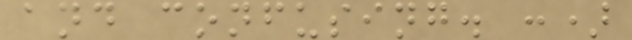and confusing. :)
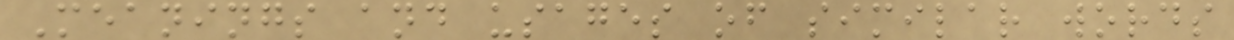Meanings and usages of similar words
